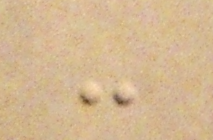-
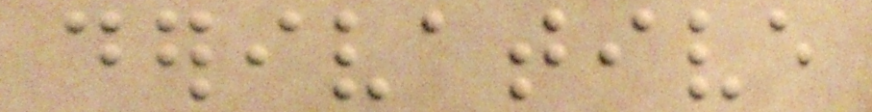derivative
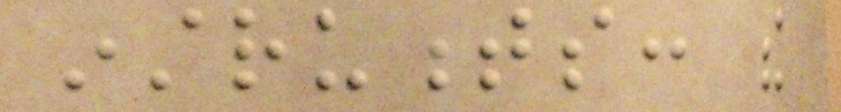instruments: the
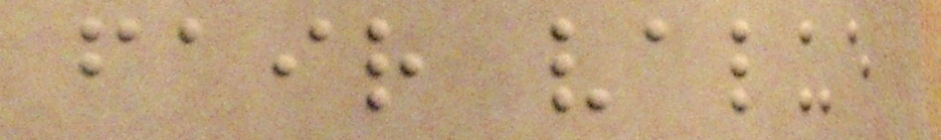fair value
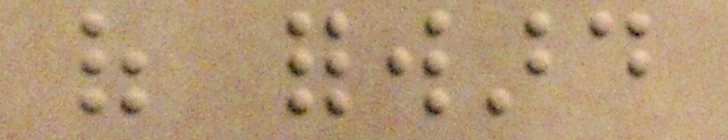of forward
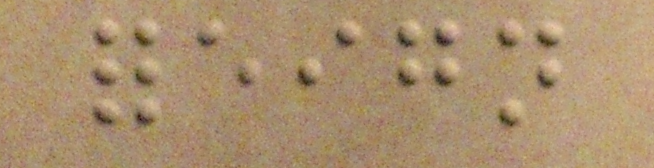foreign
